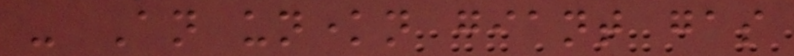- An unknown giant gas
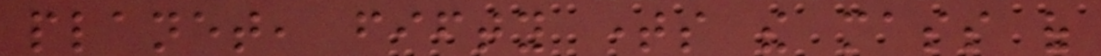planet, fifty times the mass of
